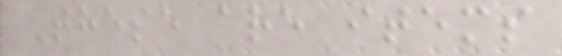These are items
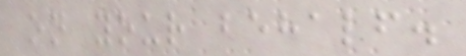on your behalf.
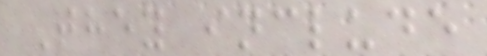They include
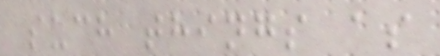such things as
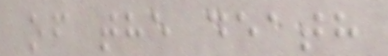of the death
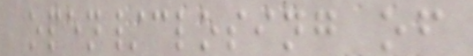open/closing of
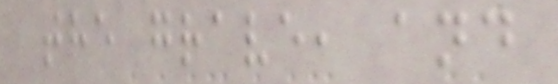the grave, and
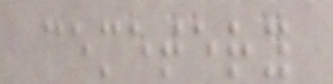cemetery
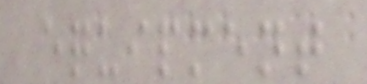equipment
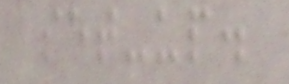set-up.
